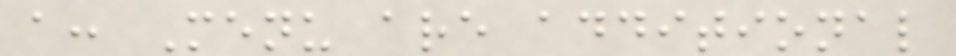a: Menu are additional
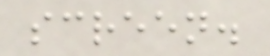screen.
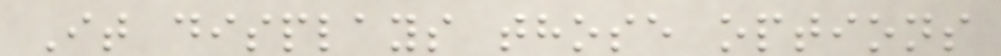It displays those options
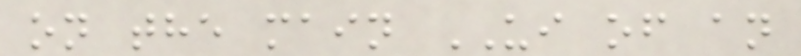on the main UI of an
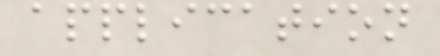application
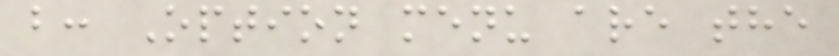b: Option menu are the
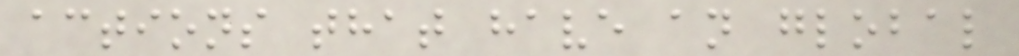actions that have an global
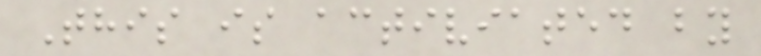This is activiated by
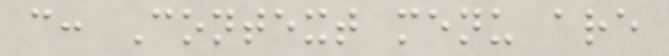c: Context menu are
